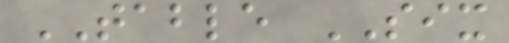TABLE SIX
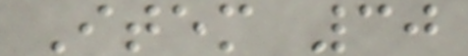Item 30
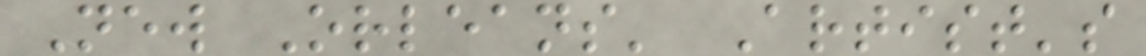New Orleans' Artist's
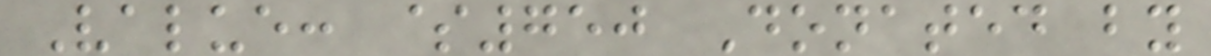Value: $750 Donated by
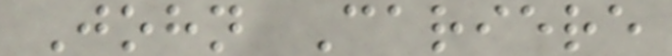John Cariere
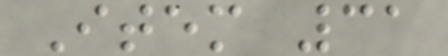Item 31
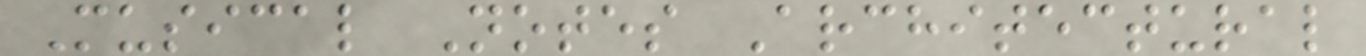Musical Notes Architectural
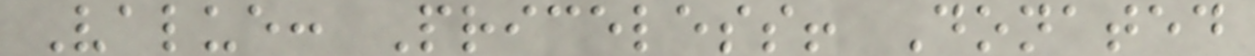Value: Priceless! Donated
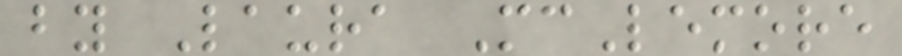by Laura McLemore
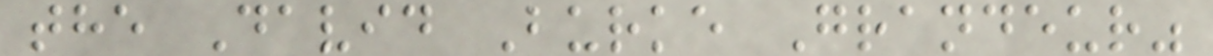the David Burke Grandeur"
